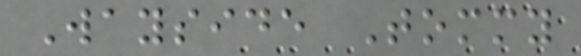Wayside Tommy
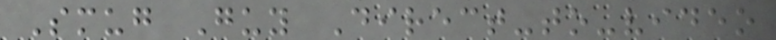Smug Guy Direct-to-video
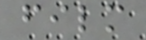film
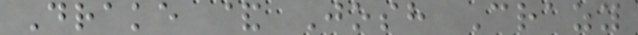Drake & Josh Crazy
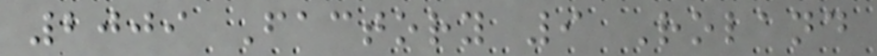2009 Factory 9 Roland
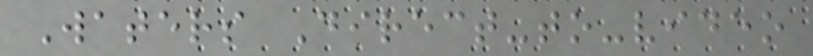Waters Direct-to-video
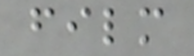film
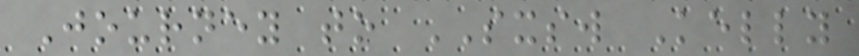Journey to SXSW Kelly
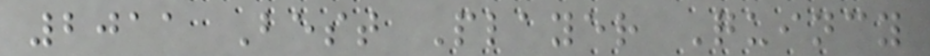2011 Best Player Quincy
